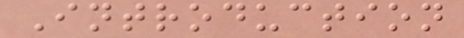Introduction
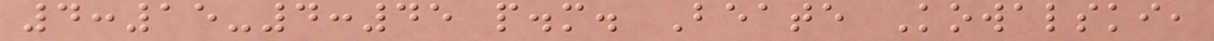4:15-4:45 p.m. Beate Kowalski,
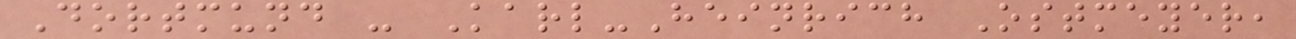Dortmund - Karl-Heinrich Ostmeyer,
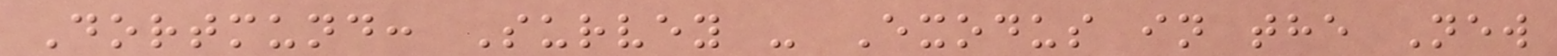Dortmund: Survey - Exodus in the New
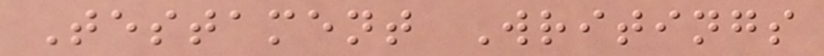Testament Writings
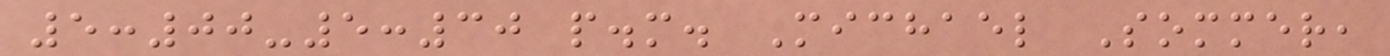5:00-5:30 p.m. Michael Sommer,
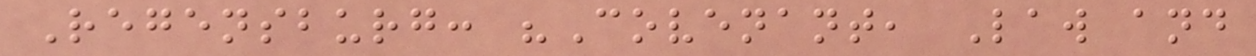Regensburg: "Covenant, Law and
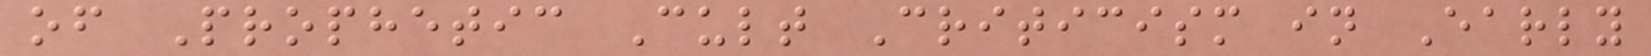of Prophetic Cult Criticism in Early
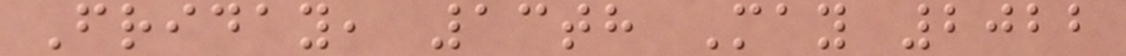Friday, 13th May 2022
